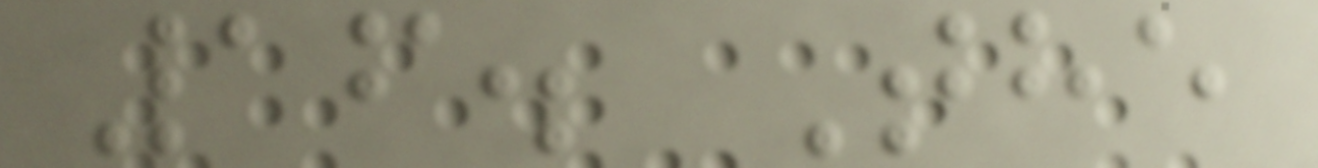16. The
